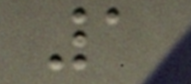1
